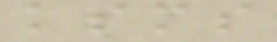ksms
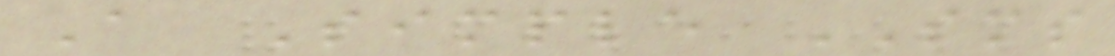A Simple SMS
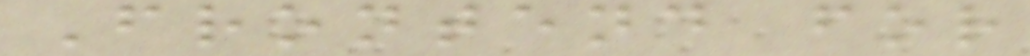Frontend for
